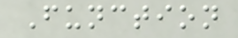Function
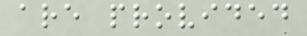are provided
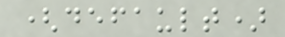(default)
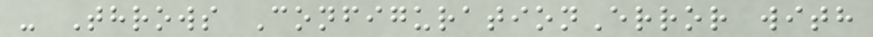- Throws ConfigurationError with
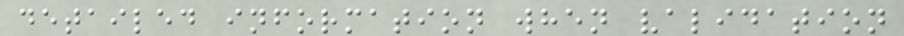detailed information when validation
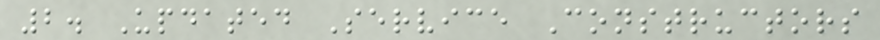2. Updated Service Constructors
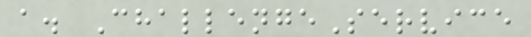a. ChallengeService
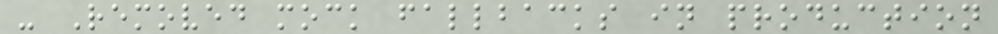- Removed mock fallbacks in production
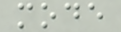mode
